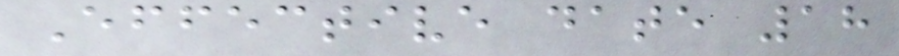Effective date 18
